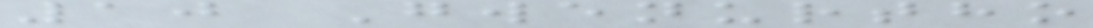10 Gwenurtho
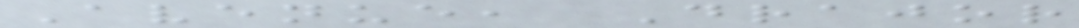Avenue, Drajor
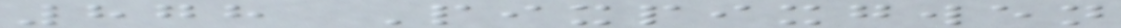878 Pixpixgwen
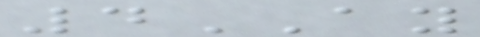4AY
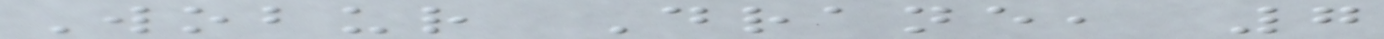Wobur Drane, 7
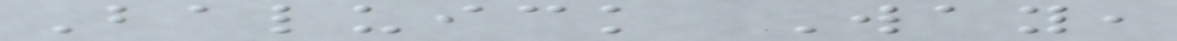Baluick Way,
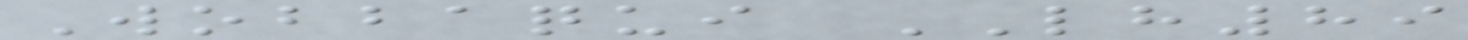Wobbaqui LH89
